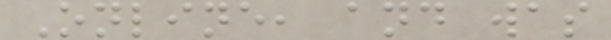Online, and was
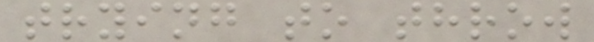trying to throw
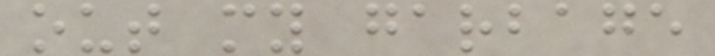out my garbage
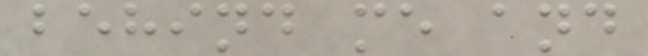behind me and
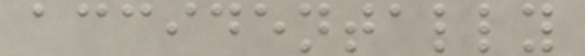accidentally
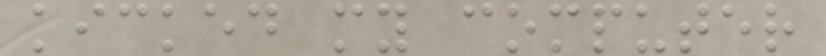kicked my computer
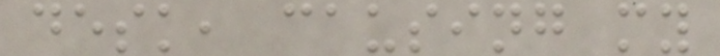desk, causing my
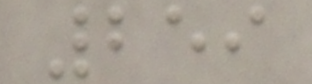259
